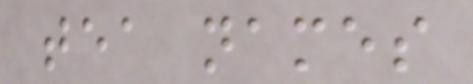tea names
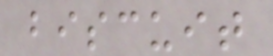biscuit
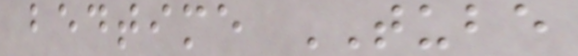bedtime TUBE
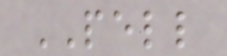PELL
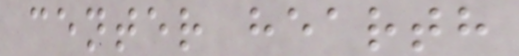center hearth
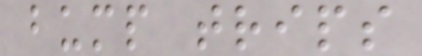bump trips
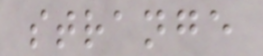strange
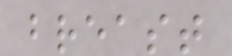breast
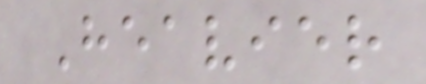Heavier
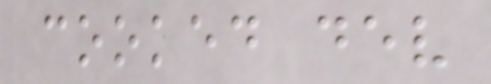cooked dev
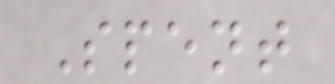Spent
